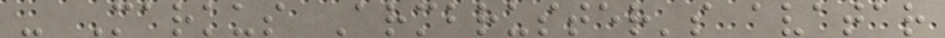- Markus Armbruster's avatar
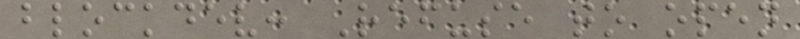blockdev: Refuse to open
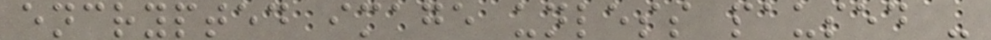encrypted image unless paused -
